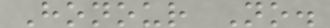Honour No.
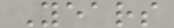Years
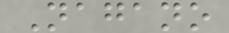Nagano
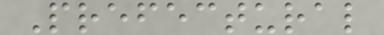Prefectural
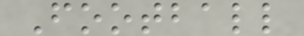Football
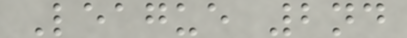League 2nd
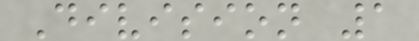Division 1
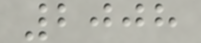2008
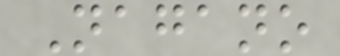Nagano
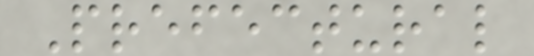Prefectural
